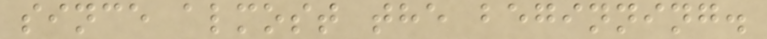since almost the beginning.
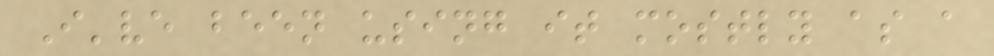I've been using it mostly as a
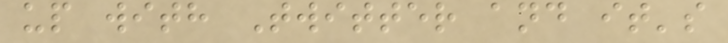up with Twitter and it's
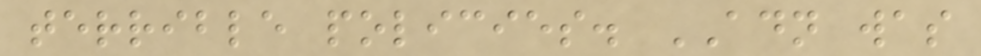terrible policies. ADN was
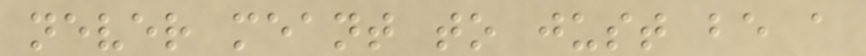never meant to just be a
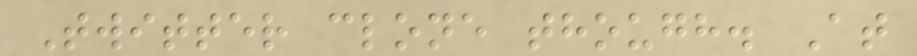Twitter clone though. At
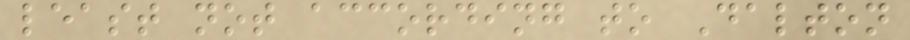least not according to Dalton
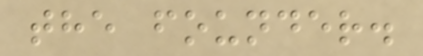the founder.
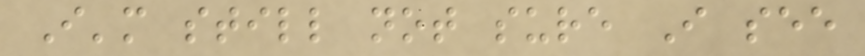I'm still not sure I see
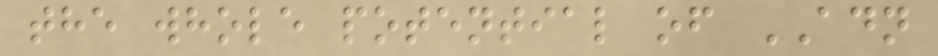the whole potential of ADN
